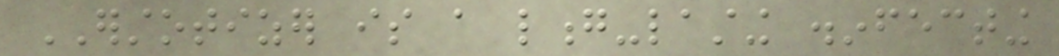ERSTOTIZER is a long-lasting disinfecting
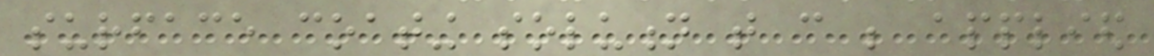surface coating solution that can be applied
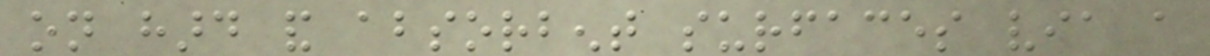on hard and absorbent surfaces via a
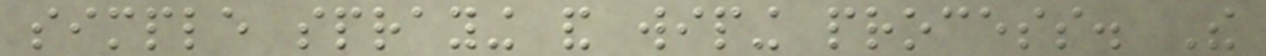simple spraying and wiping process. The
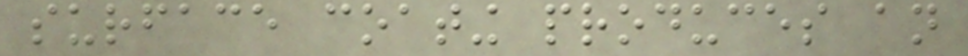surface coating produces an
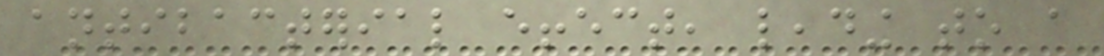antibacterial effect, leading to a
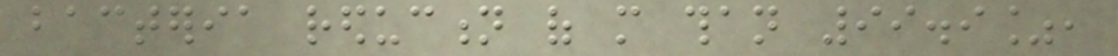bacteria reduction of more than 99.9%,
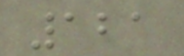121
